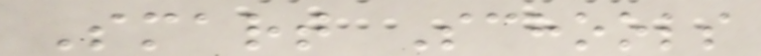Smart Schools
